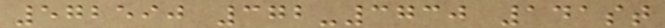572590 372-3730 141st
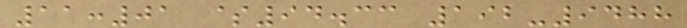11:01 $94.33 192-9488
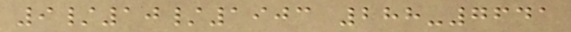9/10/1903 288-7641
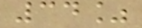34%
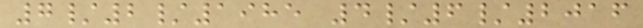7/2/1985 4/6/2016
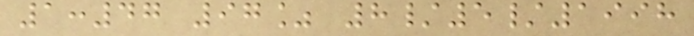1:47 97% 8/5/1998
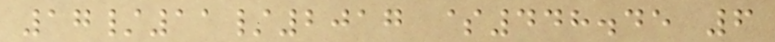17/11/2017 $448.45 6
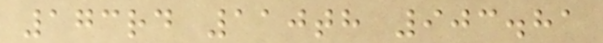173rd 110th 903.81
